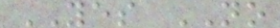YES NO
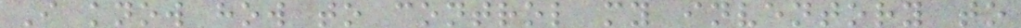I know how to control my inventory to
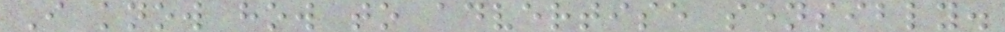I know how to advertise sensibly.
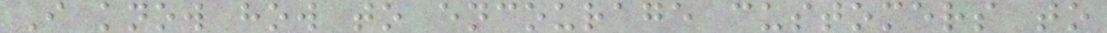I know how to encourage customers to
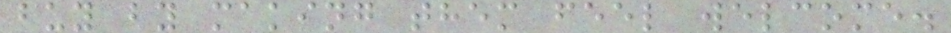buy by making them feel welcome.
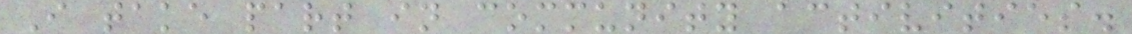I take part in community activities.
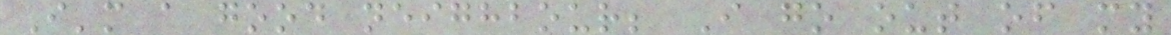I'm a good neighbour; I go out of my
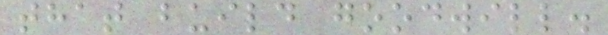that build goodwill.
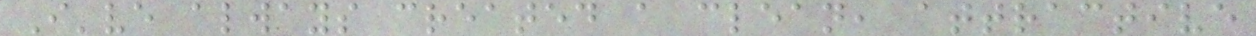I've always created a clean, attractive
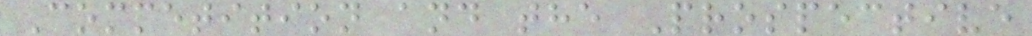Competition and the Prospective
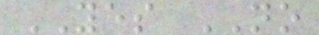YES NO
